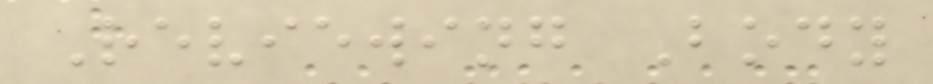Reviewing Body
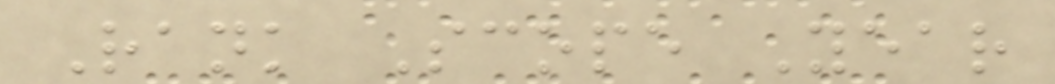Rank Scope Year
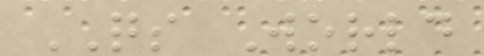QS World
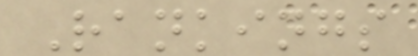Rankings
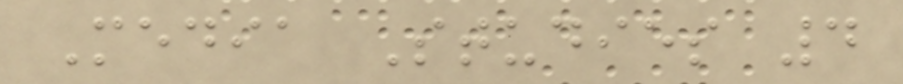Media Studies 4
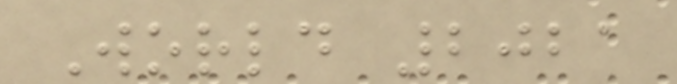World 2021
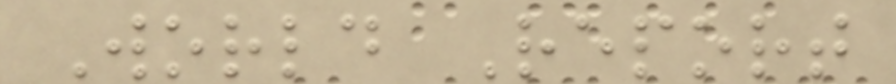World Report
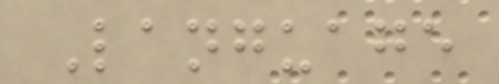Language
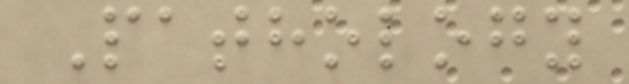Pathology
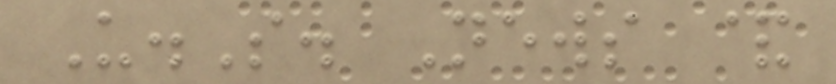U.S. News &
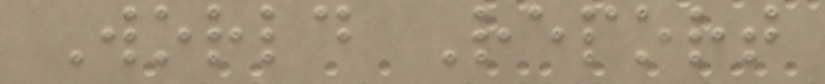World Report
